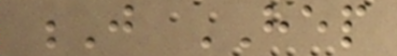J HEP
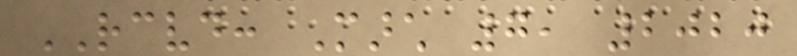RECEIVED: March 7, 2020
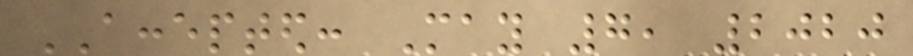ACCEPTED: May 7, 2020
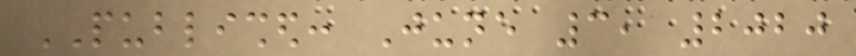PUBLISHED: June 3, 2020
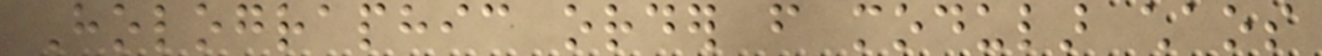Holographic order from modular chaos
